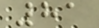81
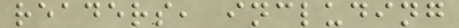readers, including
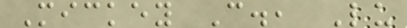Mickey C., Lu
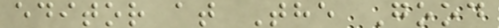editor at The Good
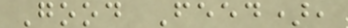Good Feed),
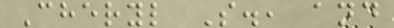Cheryl S., and
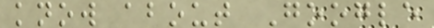know about Google
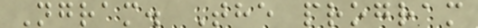Ngram. The program
